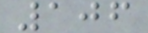106
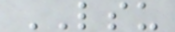LSU
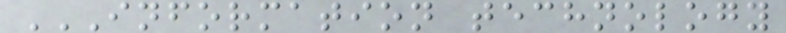INFORMATION TECHNOLOGY
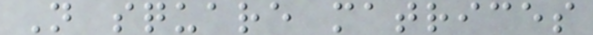N square matrices
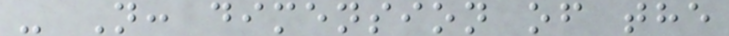- N: dimension of the
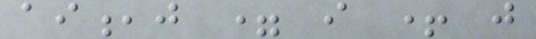ai,j = i + j
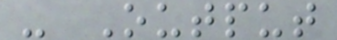- Output
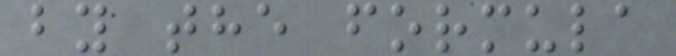by the formula
